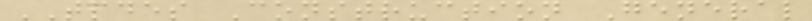TPDES Construction General
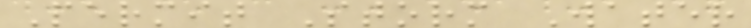Permit Storm Water
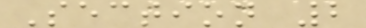Section 2
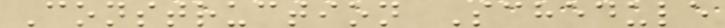Construction Schedule
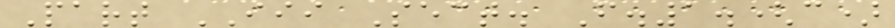Part III Sect. F.1.(c)
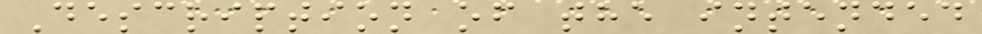Description of the intended
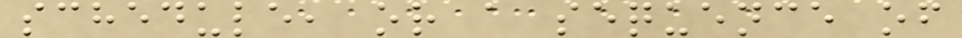schedule, or a sequence of
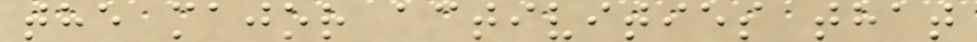the major activities that
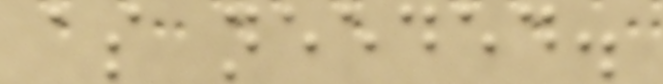as needed.
